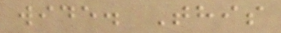wide. This
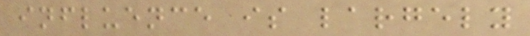influence is largely
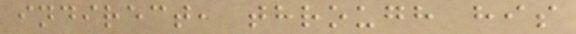indirect, through his
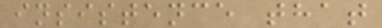insistence that
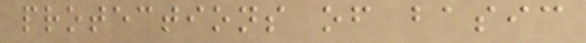protections of basic
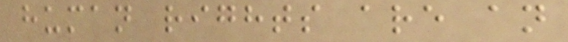human rights are an
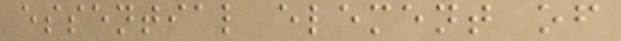essential element of
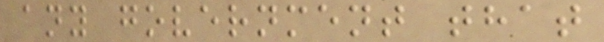any government that
